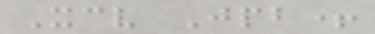Xcv Jpb+
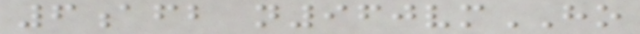6afb n960vmHO
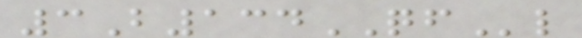3B134QFl
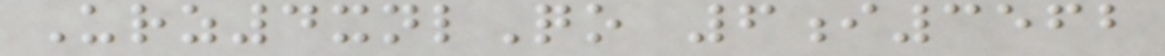Urz4xnlQo 6i3562
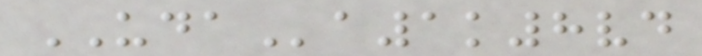UDAa1k8vd
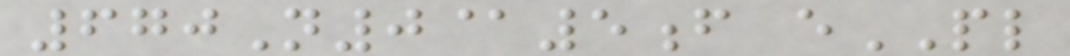670N0@5f ePL
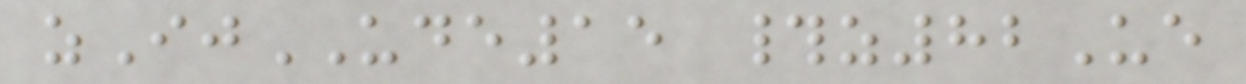zIjUDE15 #z82Ue
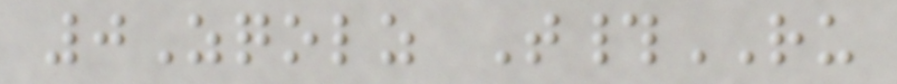0Zqolz T#RU
